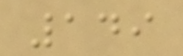149
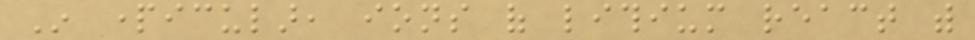In particular, ions of lithium react with
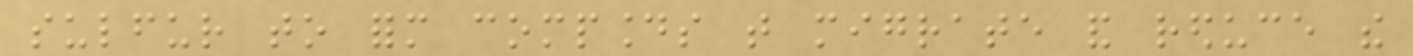sulfur to form compounds that migrate and reduce the
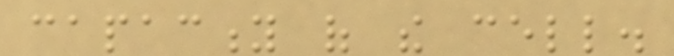capacity of the cell.
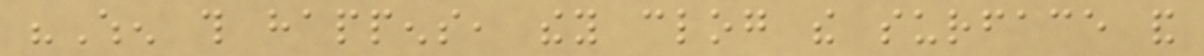"When this happens, they clog the surface and
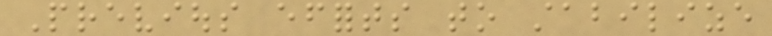Previous efforts to stabilize
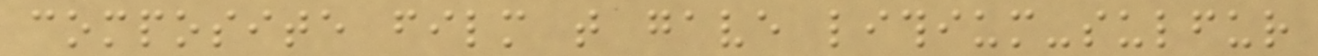composite film that gave lithium-sulfur
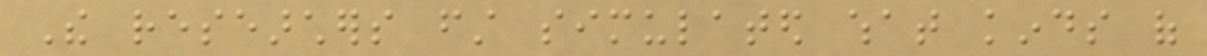The researchers first simulated what kinds of
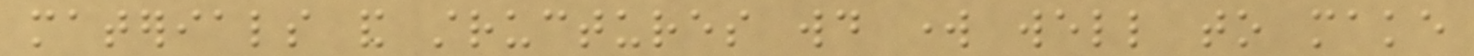materials and structures would work well to make
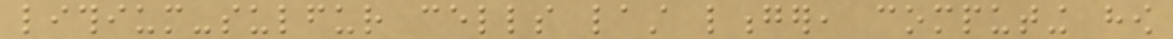lithium-sulfur cells last longer, computing how
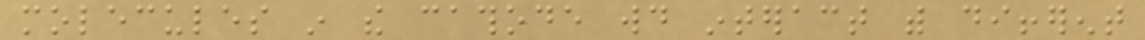molecules in the cathode would interact with different
